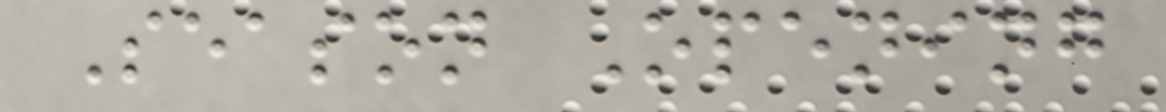Season Opening
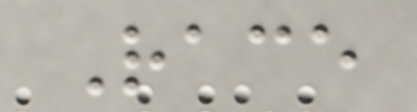Race
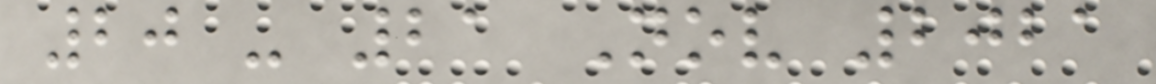20 - 21 Nov 2021
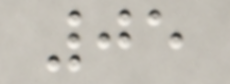05
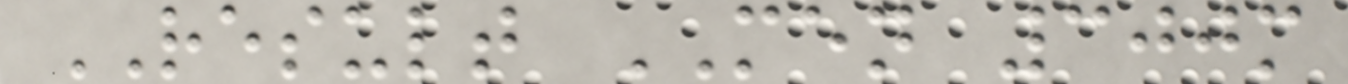RESULT MEN 300m
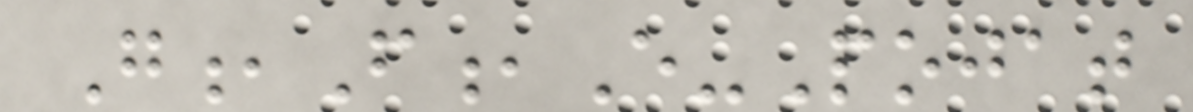G,F,E-Pojat
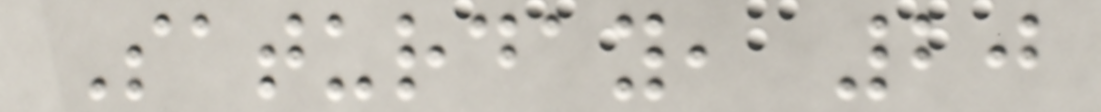Saturday, 20
